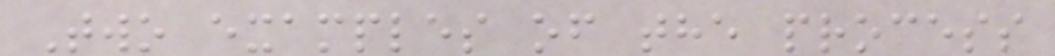Two examples of the process
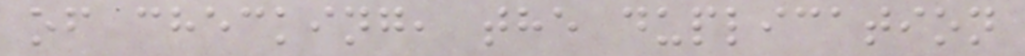of checking, the duplication
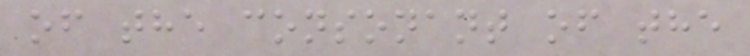of the consonant of the
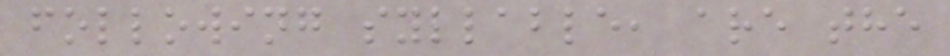following syllable, are the
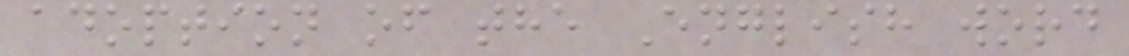adoption of the English word
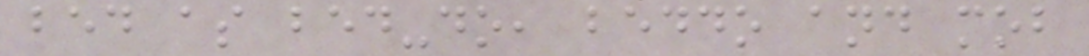bed as bed-do, beddo and mob
